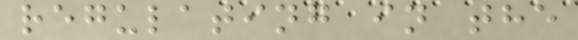regulating in the
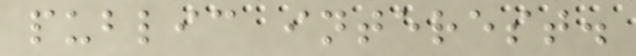public interest.
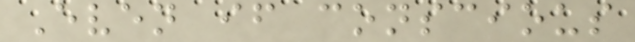Even if conscious
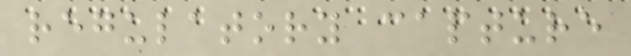regulatory capture
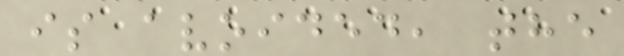is avoided, the
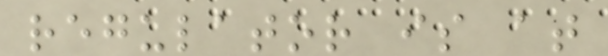regulator is at
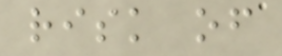risk of
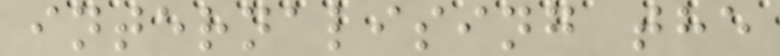internalising the
